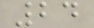24
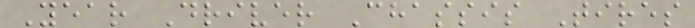Year Driver Chassis Tires
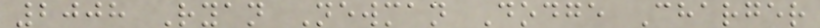2008 Ryan Newman Dodge Charger
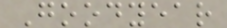Goodyear
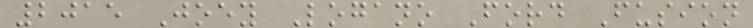2015 Joey Logano Ford Fusion
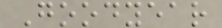Goodyear
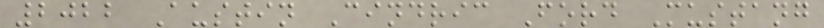2022 Austin Cindric Ford Mustang
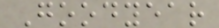Goodyear
